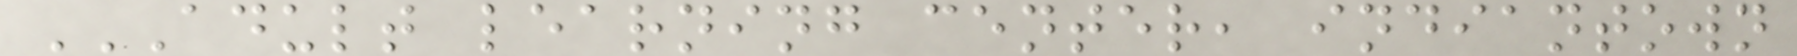ADULT LEARNING CENTER, INDIANTOWN
